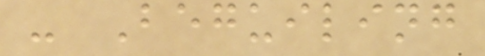- Beguiling
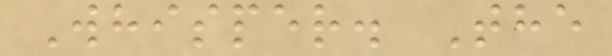Whisper. The
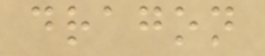dragon
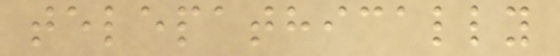telepathically
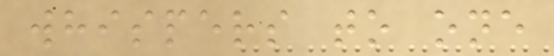whispers to one
